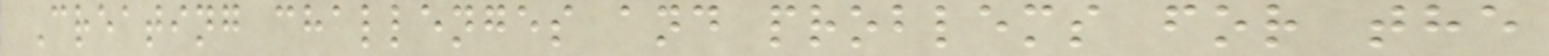Creating challenges and problems for the
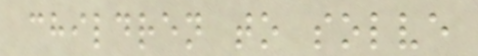children to solve
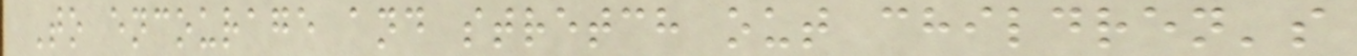To encourage and stretch out children's
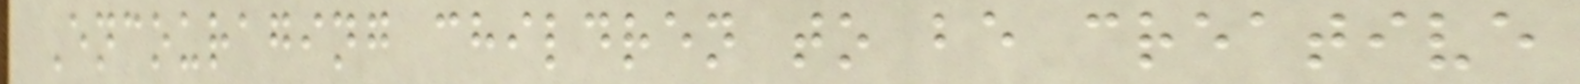Encouraging children to be creative
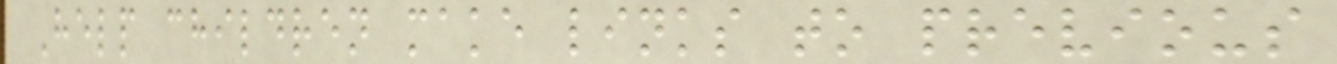Help children make links to previous
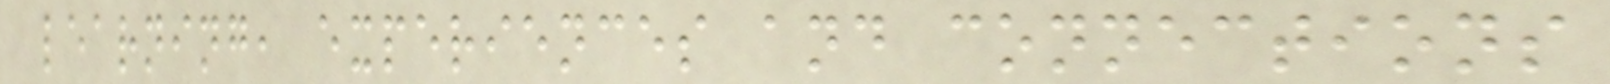learning, experiences and connections
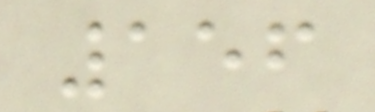156
